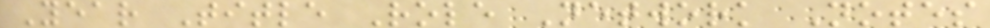Year Title Role Network Notes
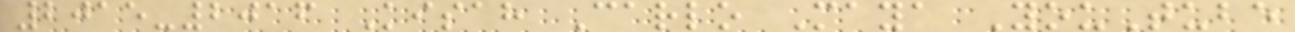2015-2016 Kisah Carlo Maya YouTube
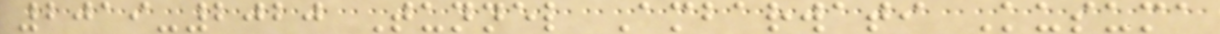2019-2020 Tunnel Ambarwati Kusuma
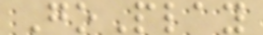GoPlay
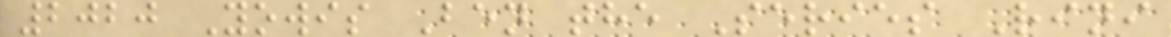2020 Yowis Ben the Series Rini
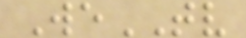WeTV
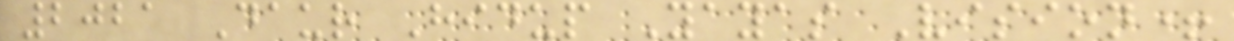2021 Daur Hidup Yayas Vision+
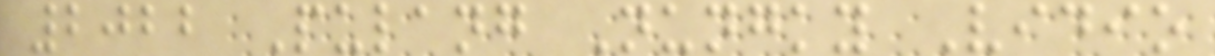2022 Pulang Nungky Vidio
